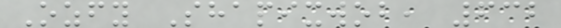Ozfy Shapixwob, 632
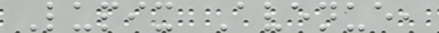Lupix Avenue,
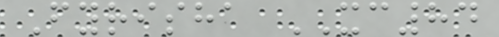Fyrisha XC84
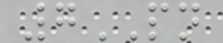7PN
